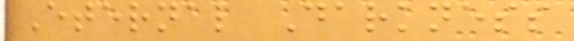Eternal Darkness
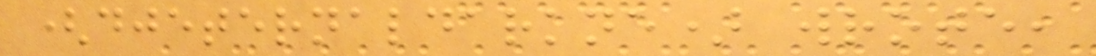(djeternaldarkne) wrote,
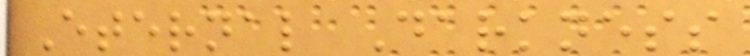Eternal Darkness
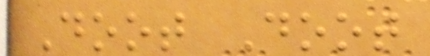Doot Doot
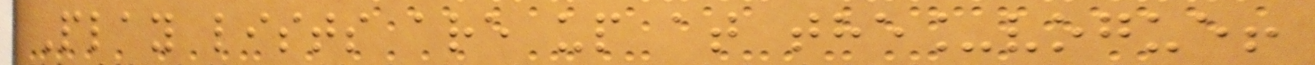Play lists are up at the_vogue!
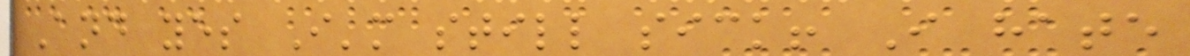And yes I'm still sick! I hate
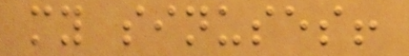my sinuses!
